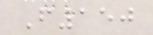F150
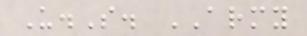U.S. ARMY
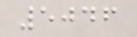5046
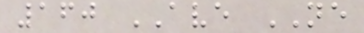160 AVE NE
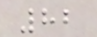82
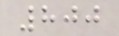800
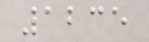1235
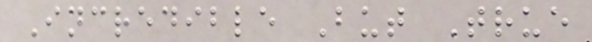Incredible But True
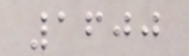1600
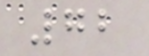72
